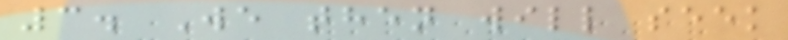3. We then will seek
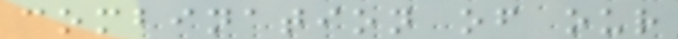combination of our
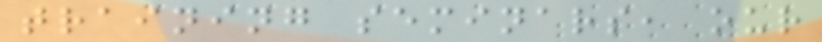training seminars, our
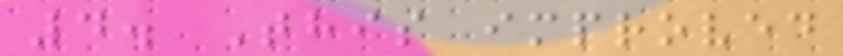4. This improved
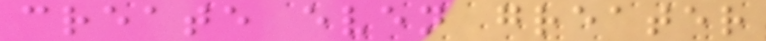create even greater
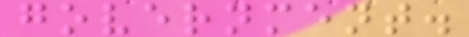government.
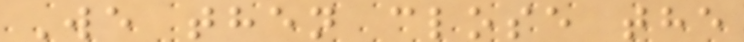We then close the
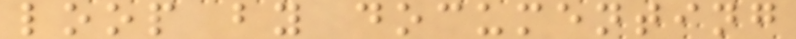loop by documenting
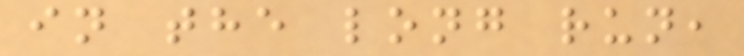in the long run,
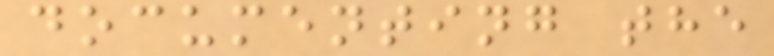documenting the
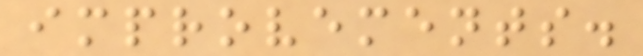improvements.
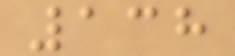138
